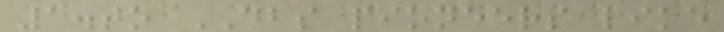1.to DBS pioneers like
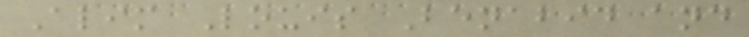Alim Louis Benabid and
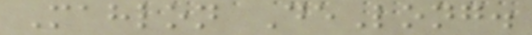Mahlon DeLong.
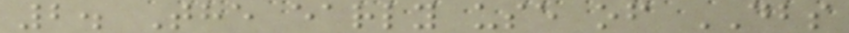2. The early use of DBS
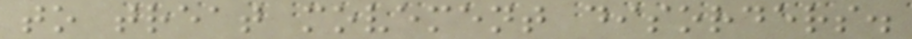to treat movement disorders.
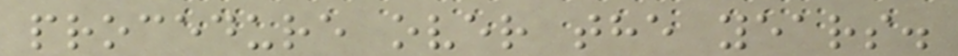procedure over the years.
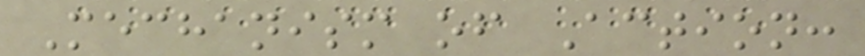Mechanism of Action:
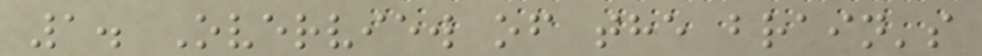1. Overview of the brain's
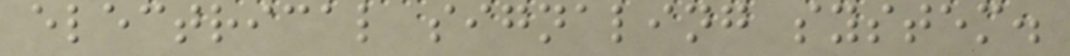electrical signaling system.
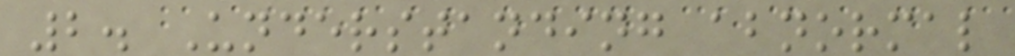2. Understanding abnormal
